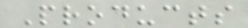Products
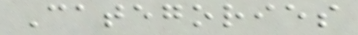Categories
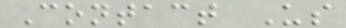Contact Us
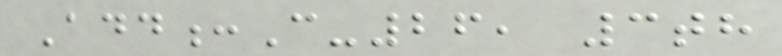Add:C-26, 3th
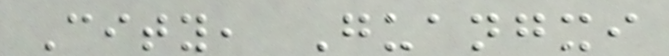City, Guangxi
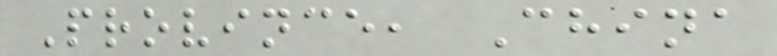Province, China
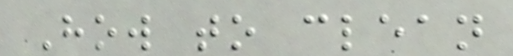How to clean
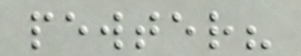pewter?
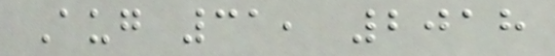Aug 31, 2018
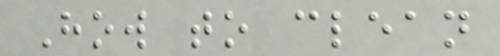How to clean
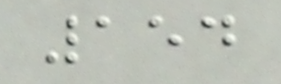154
